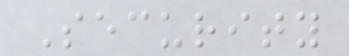Security
